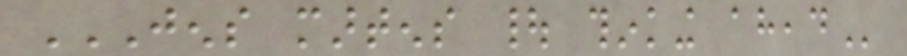JENS MARTENS | THINKING AHEAD
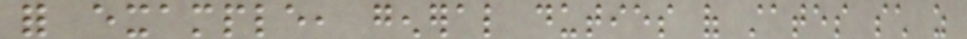for example, general duties of states such as
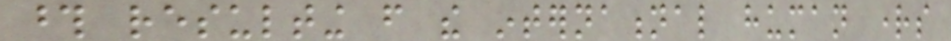those resulting from the international human rights
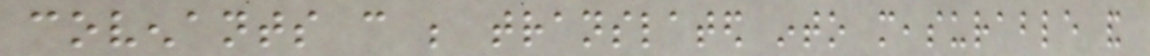covenants can be translated into measurable and
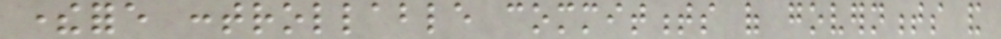therefore controllable commitments of governments and
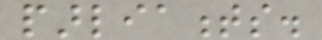parliaments.
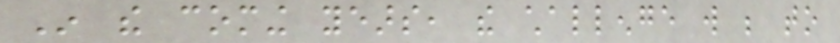In the coming years, the challenge will be to
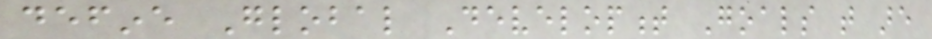define Global Development Goals that are
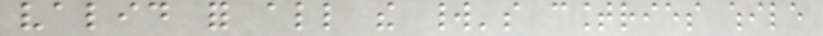valid for all the world's countries while
